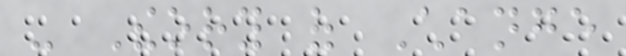- Theory of Change
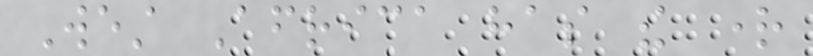West Africa has the right
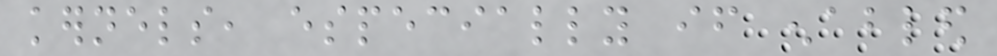kernels, especially if enabled
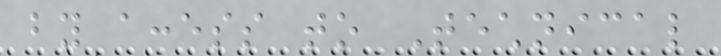by access to Technical
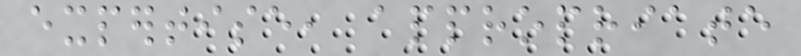expertise, appropriate
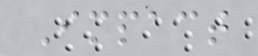Impact
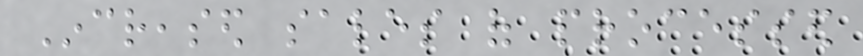Increased sales of processed
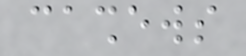cashews
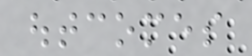outcomes
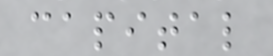capital
